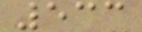533
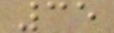35
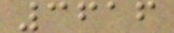3616
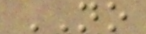NO
